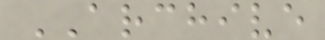ARCHIVE
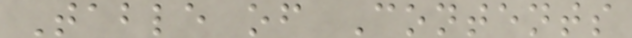Table of Contents
